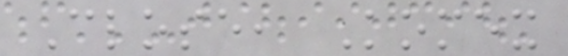Close, Komex
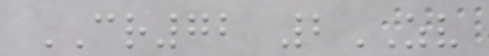CR72 2ZV
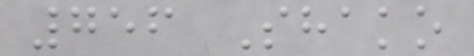756 Shako
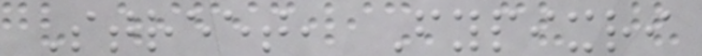Street, Fypixri
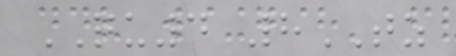QU4 8TZ
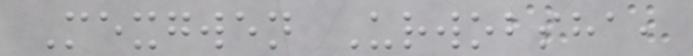Mexgwen Urwobsha,
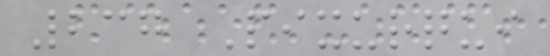237 Pixurqui
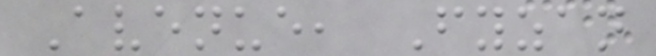Avenue, Fyzan
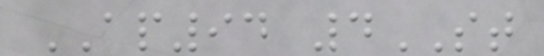AP94 4ST
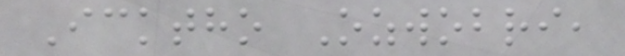Icktho Ozwobri,
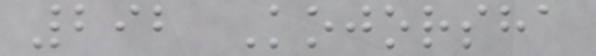292 Kojorsha
